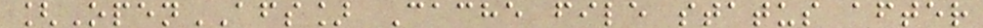[OpenAFS] Cache file status after
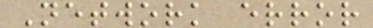Network error
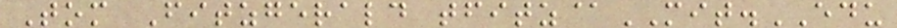Tom Fitzgerald tfitz@MIT.EDU
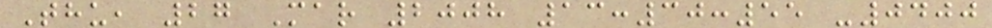Thu, 27 Mar 2008 13:30:55 -0400
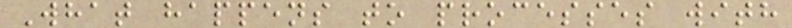What happens to processes with
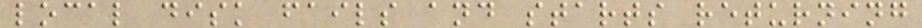local disk fails and starts returning
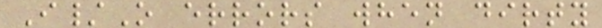I/O errors when dirty
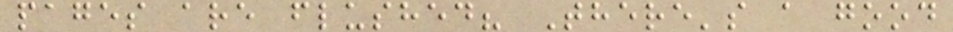pages are flushed? There's a good
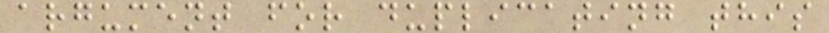argument for duplicating this
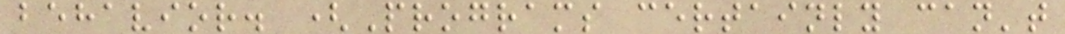behavior. (Programs certainly can't
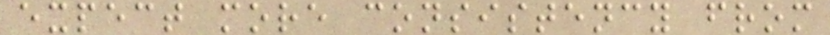expect more consistency from
